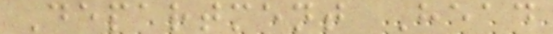Department Head
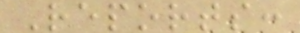Reports:
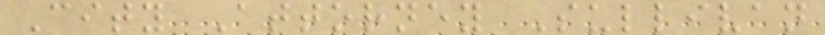City Attorney Sullivan
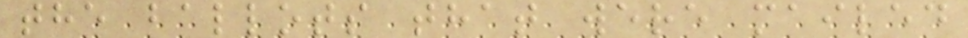the ballots that were mailed
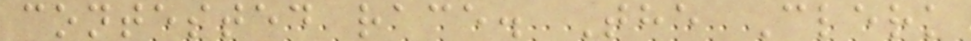contested race. The Clerk
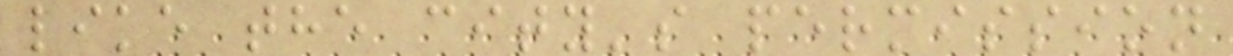like the city's permission
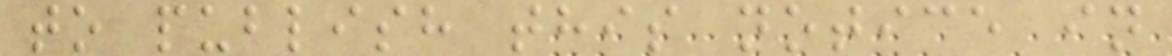to publish this notice in
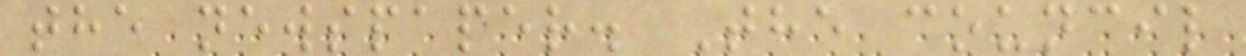the newspaper. The council
